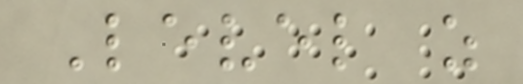Level as
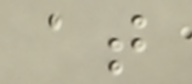at
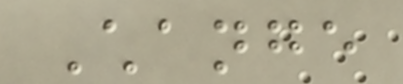Change
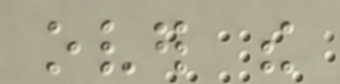over the
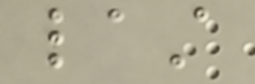last
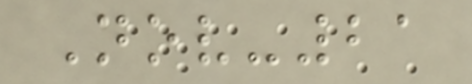Nov-21
